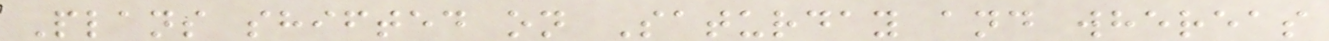Plans shifted on Saturday and whereas
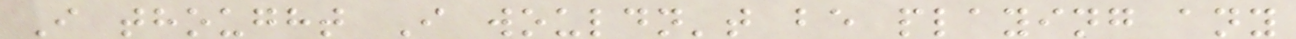I thought I wouldn't be playing any
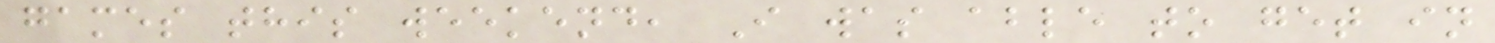games this weekend, I was able to get in
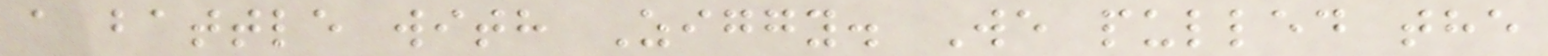a battle with Ziggy. We pulled the
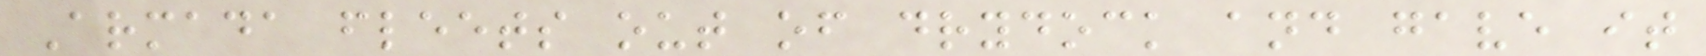Armada fleets out of drydock and gave it
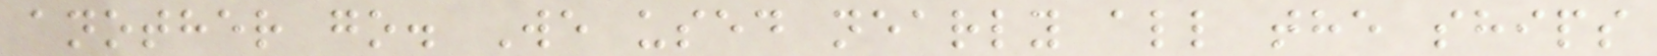another go. We used nearly all the ships
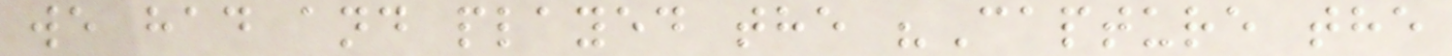we had and played the "Capture the
